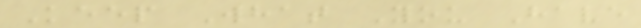Keep What You Have
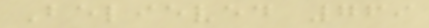Believed 769
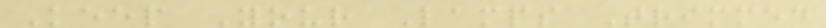Keep Your Lamps Trimmed
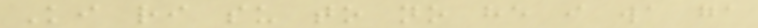Ki ri su to no he i wa ga
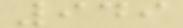949
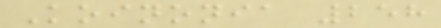Koinonia 258
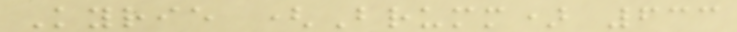Kyrie (Brumm) 633
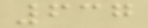637
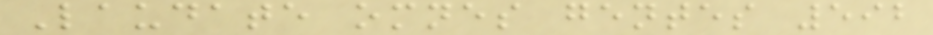Laudate omnes gentes 592
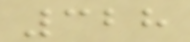328
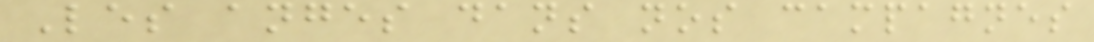Les anges dans nos campagnes
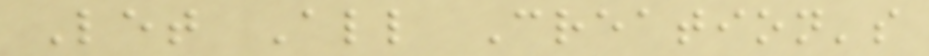Let All Creation's
